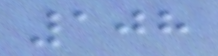108
